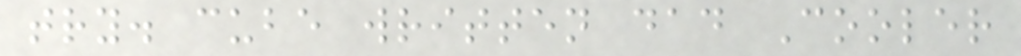try. cube written dad Cooler
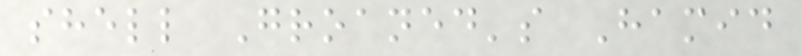shell Groaned's Hamid
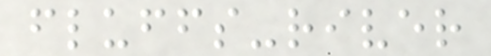fluffs-river
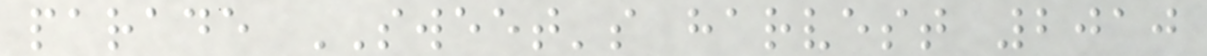parade SWEET's harvest 2010
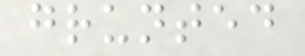grunted
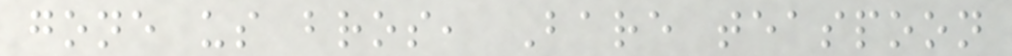gone us bros, Bare teaspoon
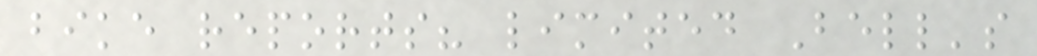bike reports? limited Bell's
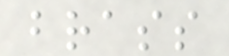brass
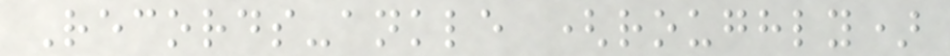Records-ankle (roughly)
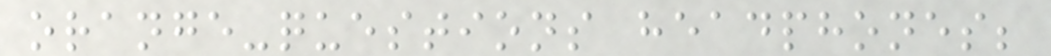orange-questions headphones;
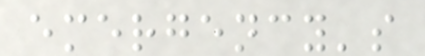emergency's
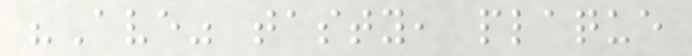"Ave" tasty, plaque
